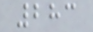283
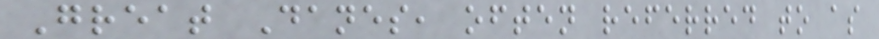Great Danes, often referred to as
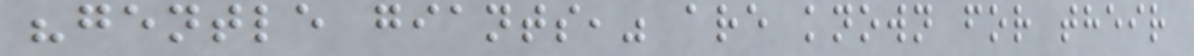"gentle giants," are known for their
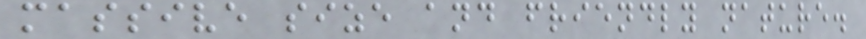massive size and friendly nature.
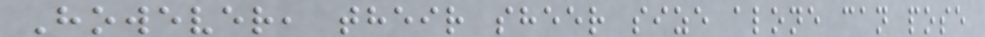However, their sheer size alone can pose
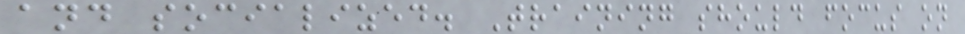and socialized. Training should focus on
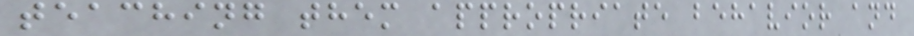teaching them appropriate behavior and
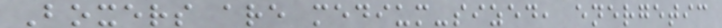Boxers are medium-sized, energetic
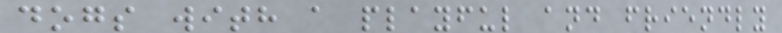dogs with a playful and friendly
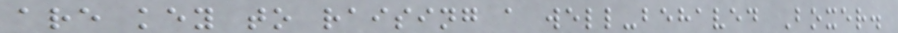are key to raising a well-behaved Boxer.
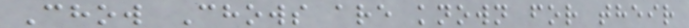Chow Chows are known for their
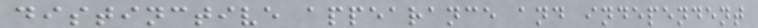distinctive appearance and independent
